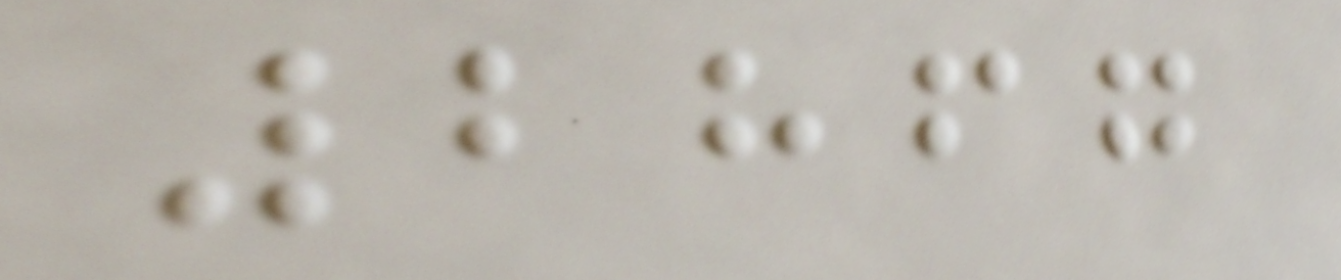2867
